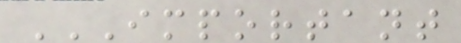IMPORTANT
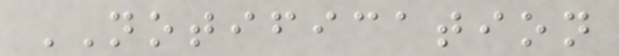NOTIFICATION
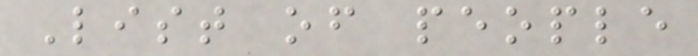List of people
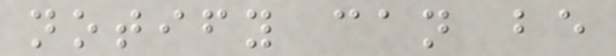notify can be
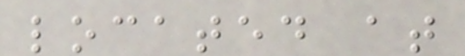located at
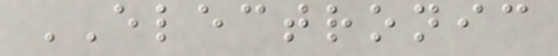ELECTRONIC
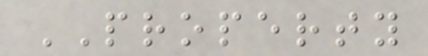PROPERTY
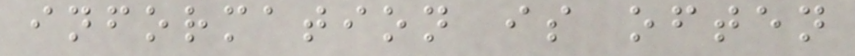information is often
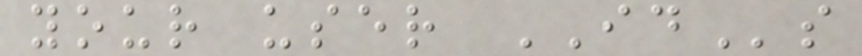your user IDs
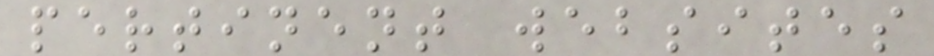pertinent websites
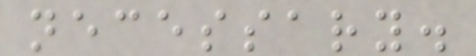necessary.
